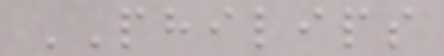PHILIPS
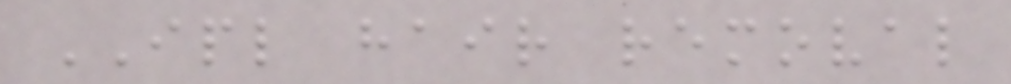IPL hair removal
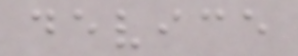device
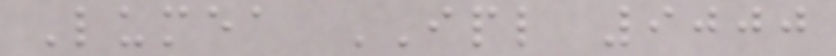Lumea IPL 9000
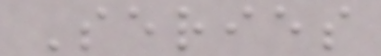Series
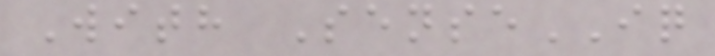With SenseIQ
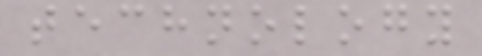technology
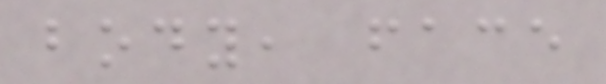body, face
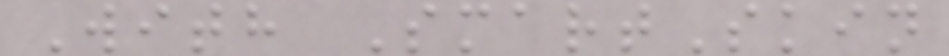With SmartSkin
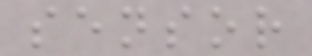sensor
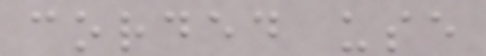corded use
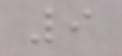9
